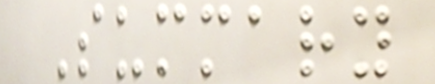Summary
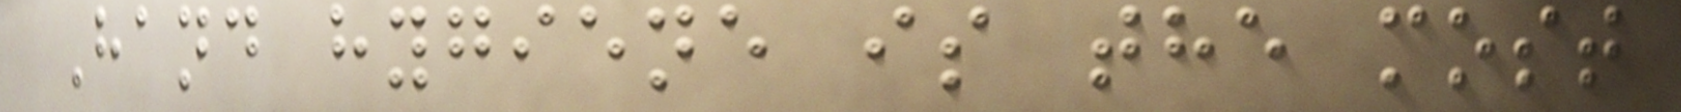Hand hygiene is the most
